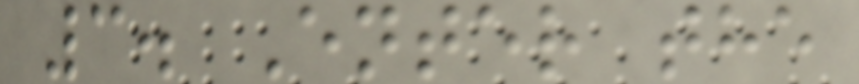3. Enter the
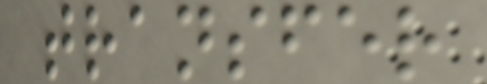transfer
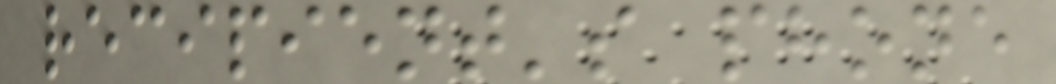recipient's phone
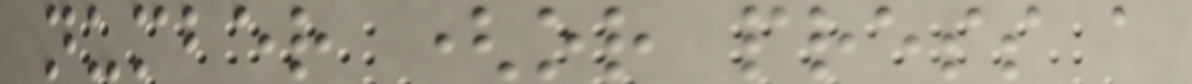number (or press a
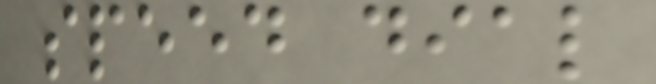speed dial
